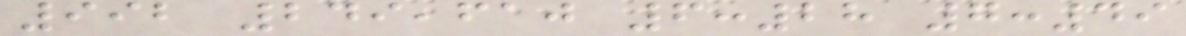992 249,610 6:28 7:49
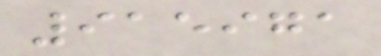915971
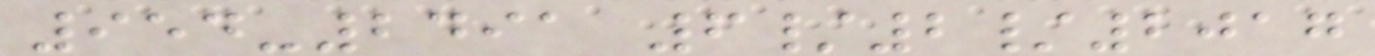954-2491 6/2/2017
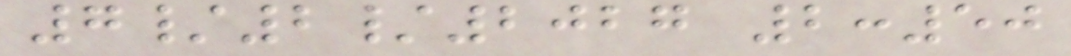7/2/2027 2:50
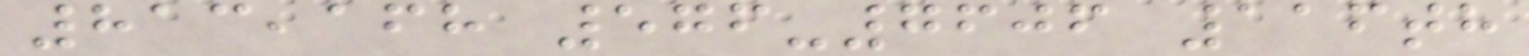813,168 576-7606 116th
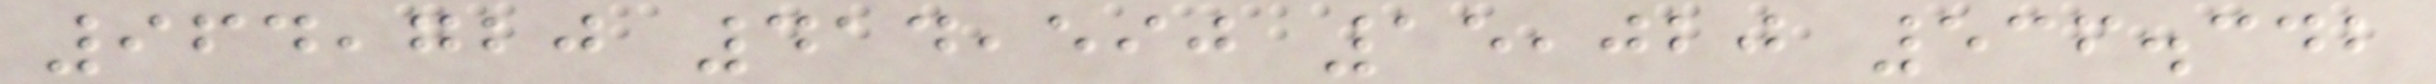964,720 414,590 15,020 536.342
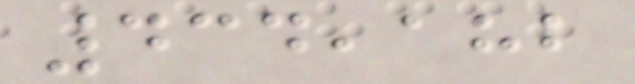434,182
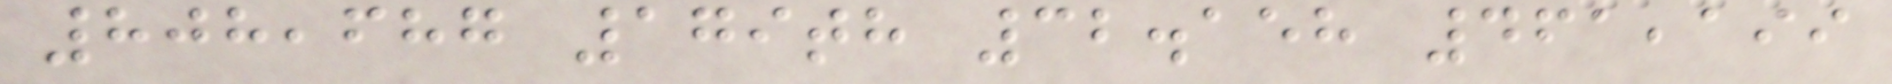808,687 179th 32.158 461,199
